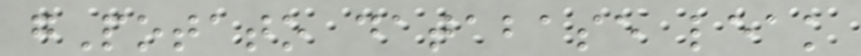gPotato database leak
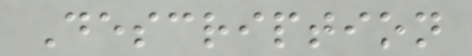Description
